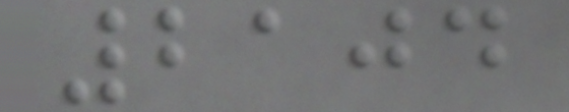2104
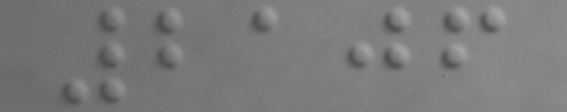2106
